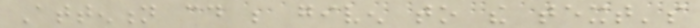Attention could be given to the text's
